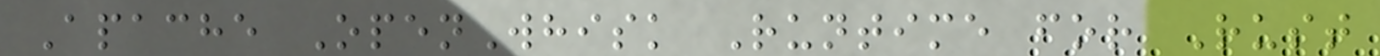Apache OpenWhisk Runtime for Rust
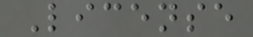License
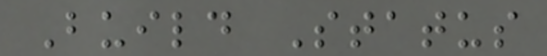Build Status
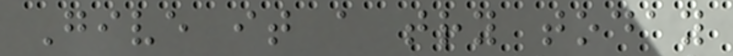Give it a try today
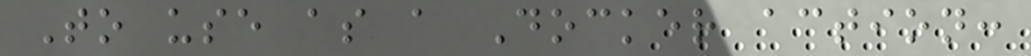To use as a Docker action:
